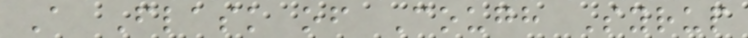A Flask of Cough Syrup
